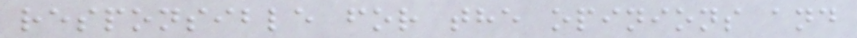responsible for the opinions and
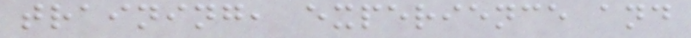training, experience and
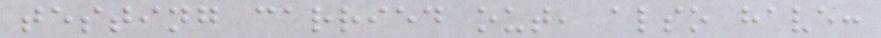testing carried out, also have:
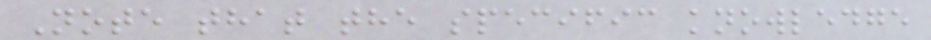Note that the specific knowledge
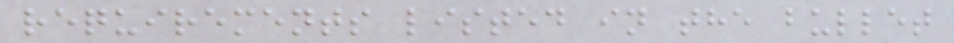requirements listed in the bullet
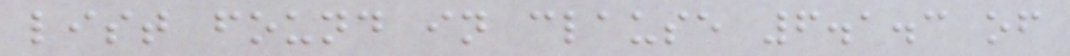list found in clause 6.1.3 of
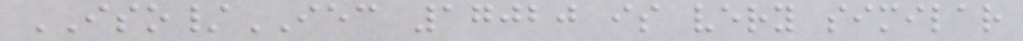ISO/IEC 17020 is very similar
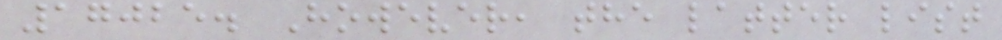17025. However, the latter list
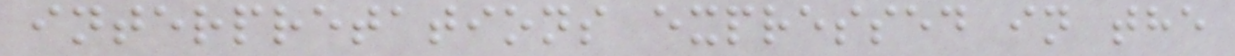interpretations expressed in the
